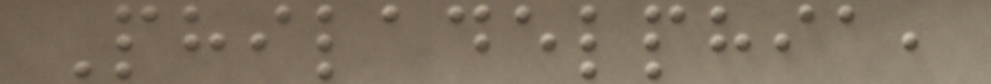Philadelphia,
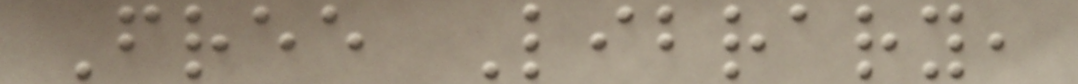Free Library,
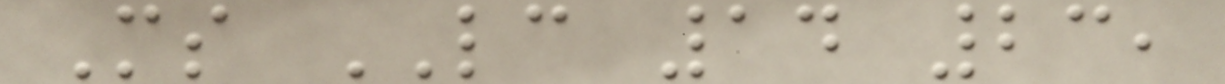Ms LC 14 23,
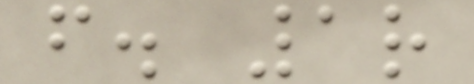f. 1r
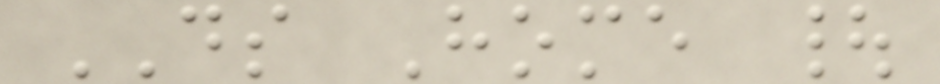DS Home |
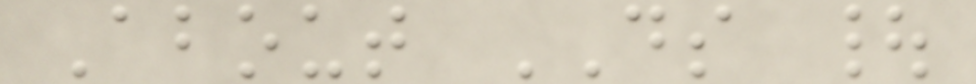About DS |
